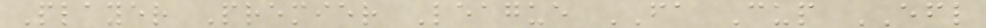Player Premier League FA Cup EFL
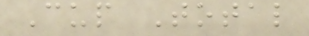Cup Total
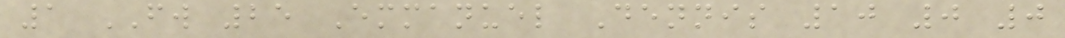1 FW 25 Emmanuel Dennis 10 0 0
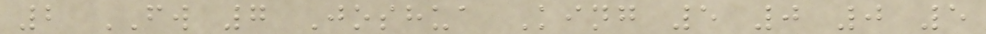2 FW 7 Joshua King 5 0 0 5
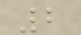2
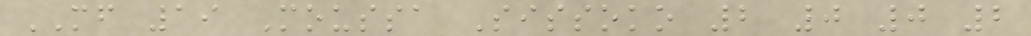MF 19 Moussa Sissoko 2 0 0 2
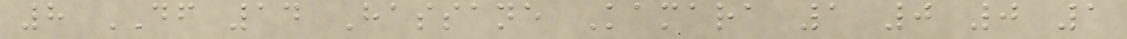8 DF 14 Hassane Kamara 1 0 0 1
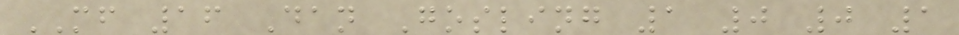MF 16 Dan Gosling 1 0 0 1
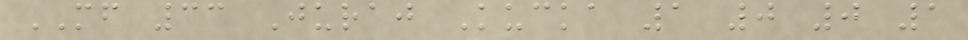MF 33 Juraj Kucka 1 0 0 1
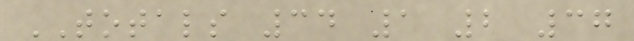TOTALS 34 1 2 37
